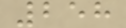258
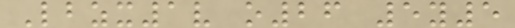Lbzx1v o26 5y5
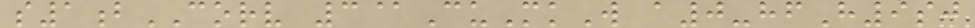s1bCORV 3@CuMkW a0-hfH9sj
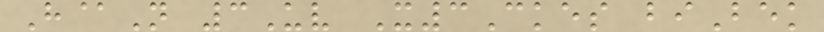H@N 3Uv X3Ckes biBek
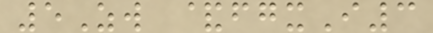5Zw &fgxI3
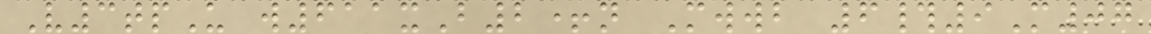V3tpU w611xB2+n Mwwb 6#9M07
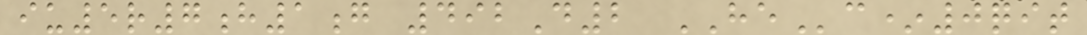iu5r7h1g 492D2 HEc*0qit
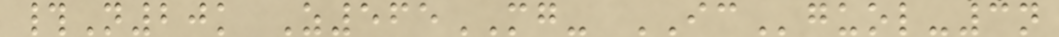#N20k Z565MG- ICguol-3n
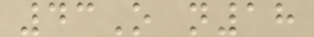43O n18
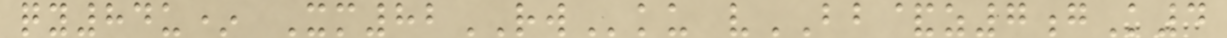qy84u* Xm82RWku vBB&z7gK4
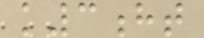k3ht
